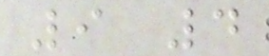9 4
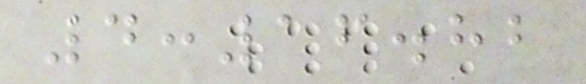4:16.82
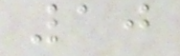10
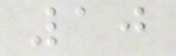10
